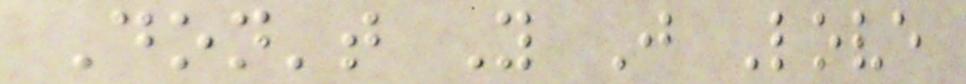Don't You Just Love
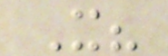It?
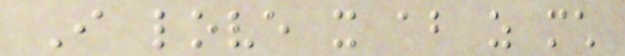I love it about as much
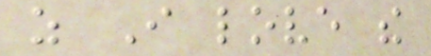as I love the
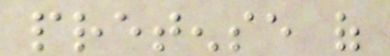pretense of
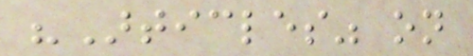"Articles" on
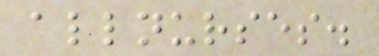allnurses.
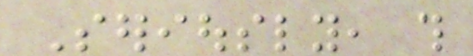Seriously, this
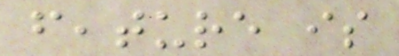feature is
